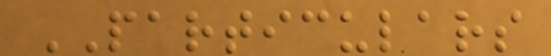PARTICULARS
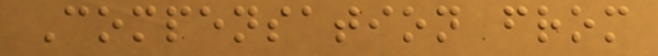Compensation from
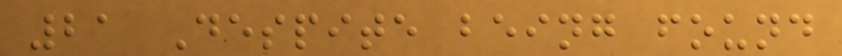21 Despite being found
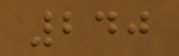240
